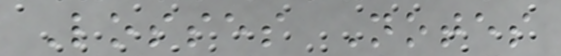Losses Notes
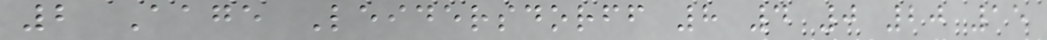2 Aage Leidersdorff 8 4 0 20 15
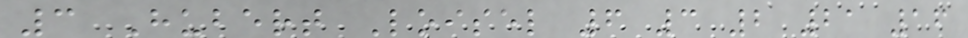3 Hubert Loisel 6 3 2 21 16
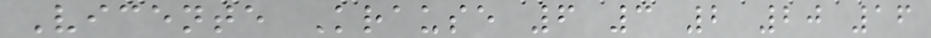Vicente Krause 6 3 2 20 16
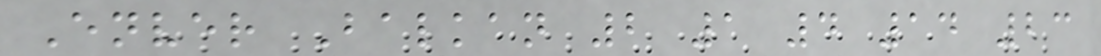Enver Balkan 2 1 4 14 23
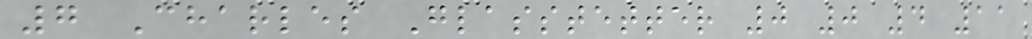7 Charles Glasstetter 0 0 4 11
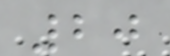20
